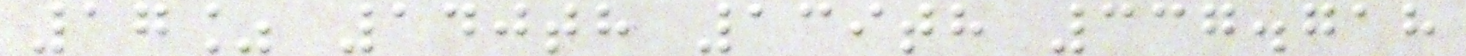17% 140th 139th 337.718
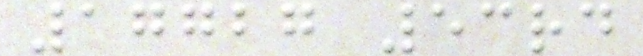17727 53rd
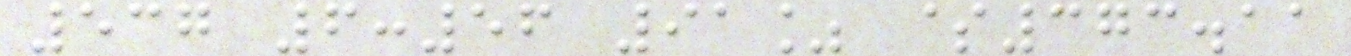537 6:56 91% $373.11
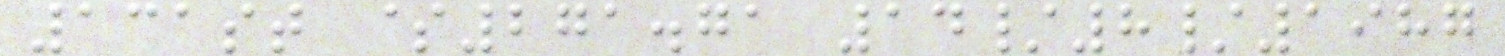131st $271.71 14/8/1987
